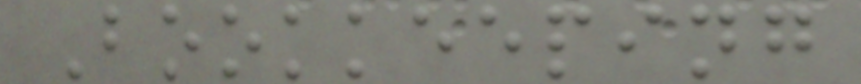Bookkeeping
